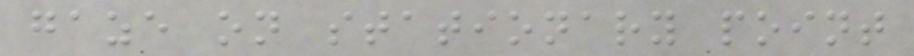gaze on stationary point
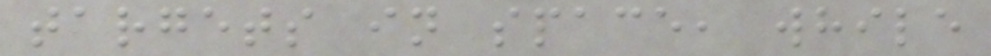targets in space, while
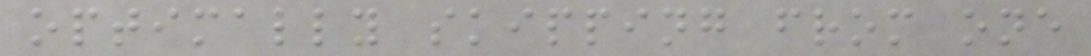optimally skipping from one
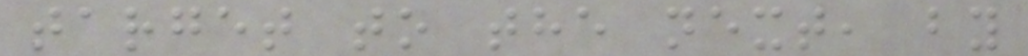target to the next, by
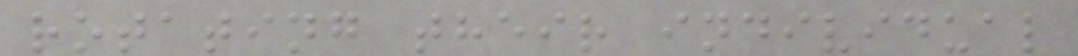rotating their individual
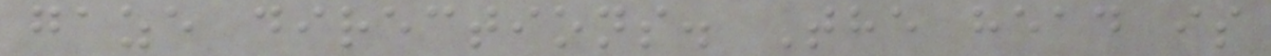gaze directions. The head is
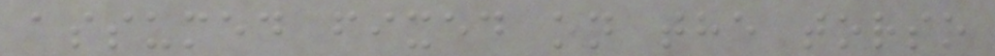assumed fixed on the torso
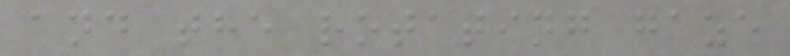and the rotating gaze
